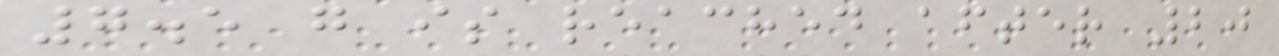7.5 g is reached after 20
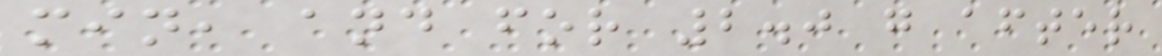min, and for 2.0 g after
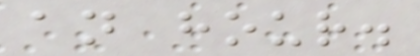an hour.
